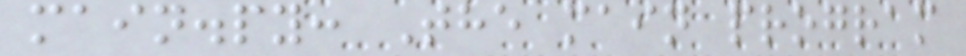main.py: The main program
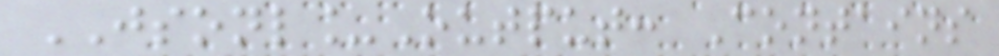JSONL_Output: Contains
